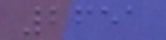2651
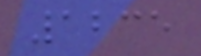1235
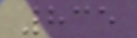835
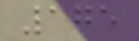175
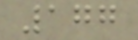177
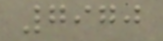7970
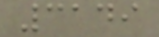3149
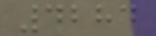4284
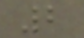2
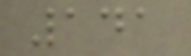141
